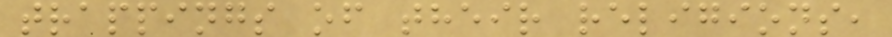trappings of their religions,
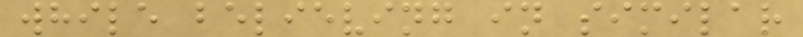while believing in similar
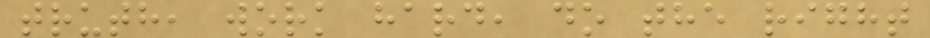truth, work hard, do the right
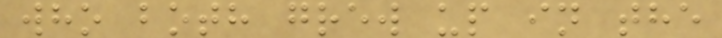who both grew up in the
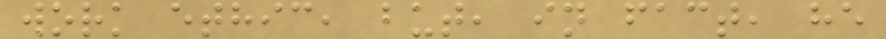work ethic, but, in fact, he
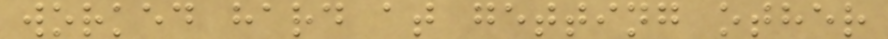worked hard at getting other
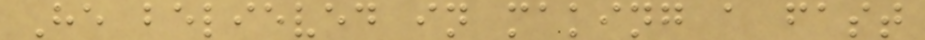He believed in making a fast
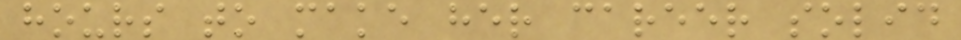hours to make her career solid
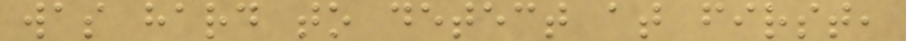was hard to detect at first,
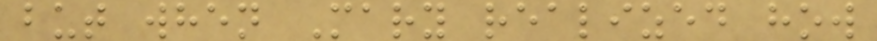but when Mary realized how
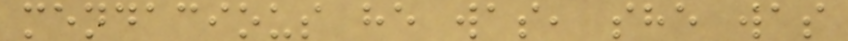mendacious he was, she was
